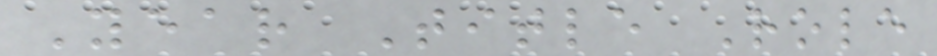Year Title Role
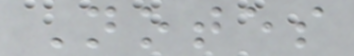Notes
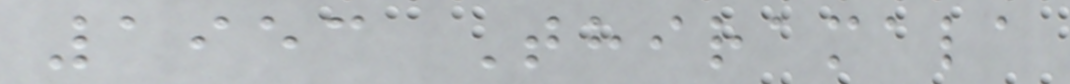1953 Thiramala
